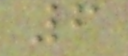6
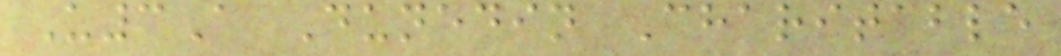U3A Dunedin Charitable
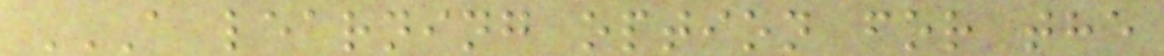A LEARNING OPTION FOR THE
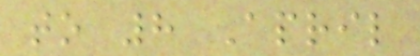to 8 April
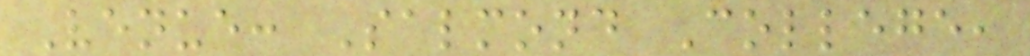Venue: Salmond College,
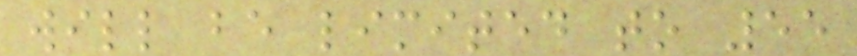will be limited to 55
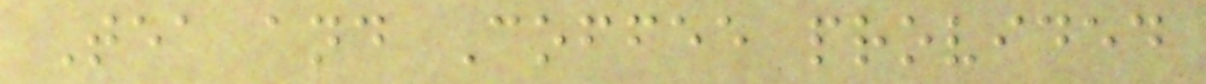Tea and Coffee provided
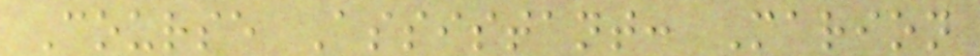Course Assistant: Marion
